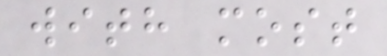with most
